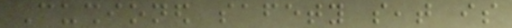Cushioned safety seat is
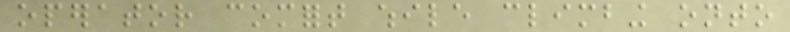operator comfort while climbing onto
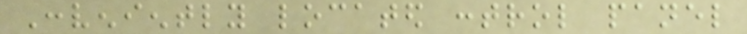Conveniently located control panel
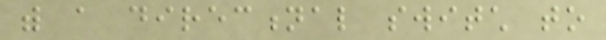with a directional switch to
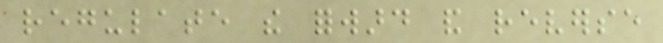regulate the forward and reverse
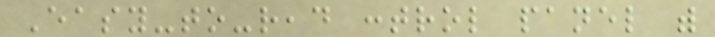Easy-to-read control panel with
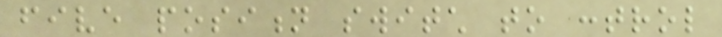five position switch to control
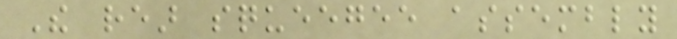The rear squeegee assembly
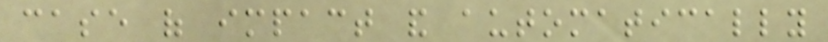case of impact and automatically
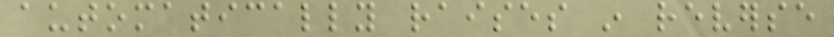automatically raises in reverse
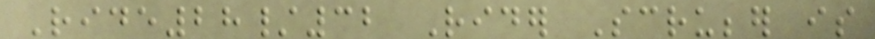Ride28/32 Rider Scrubber is
